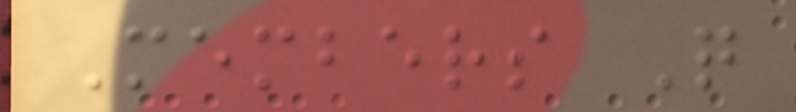Members Q
